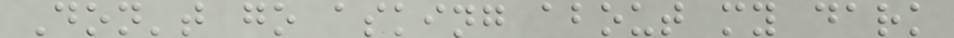Don't go asking about my dark
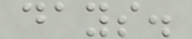days.
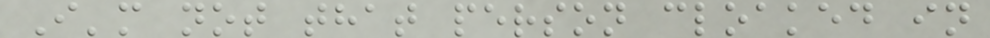I'm not that person cloaked in
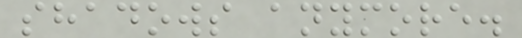shadows anymore.
